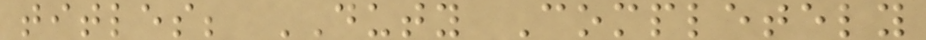titles; DUTY Completely
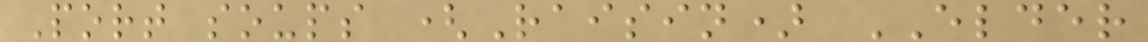Port soups (Raisin) ELDER
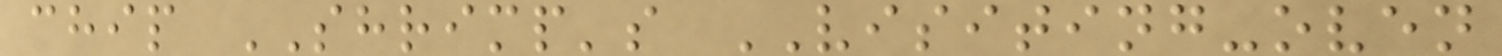chip SHRIMP's VISITING-oven
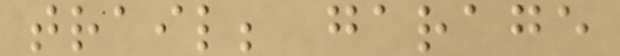trail; garage
